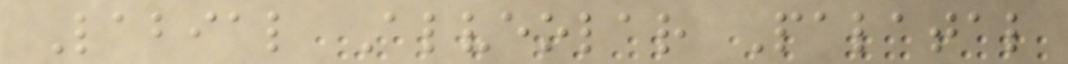Labial Alveolar Palatal
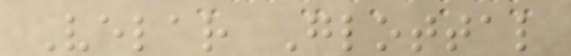Velar Glottal
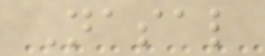Nasal
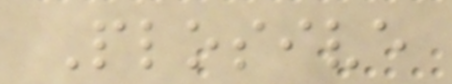Plosive
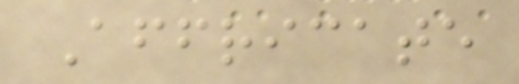Affricate
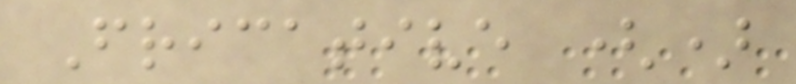Fricative ()
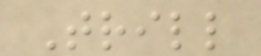Trill
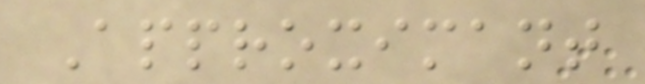Approximant
